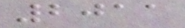2011
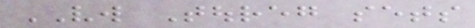VW Toureg sets
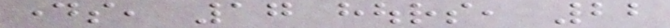days, 17 hours, 22
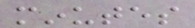minutes
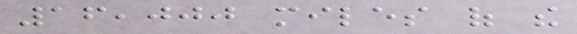16,000 miles of the
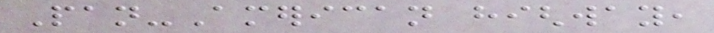Pan-American highway,
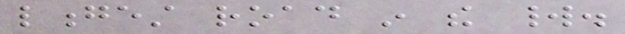longest road in the world.
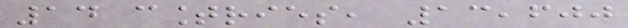14 countries, 13,600
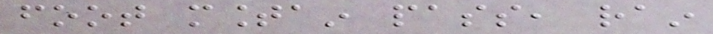foot mountain pass, rain
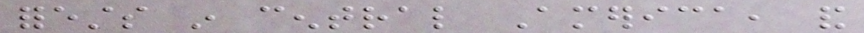forests in central America, and
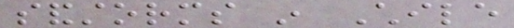sandstorms in Chile
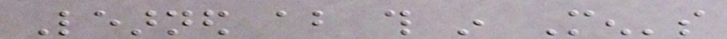Learned about this in Men's
